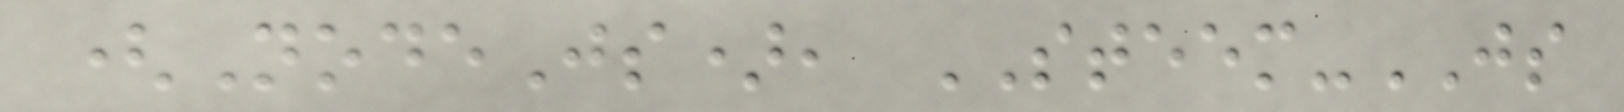(NodeJs), STEEM-JS
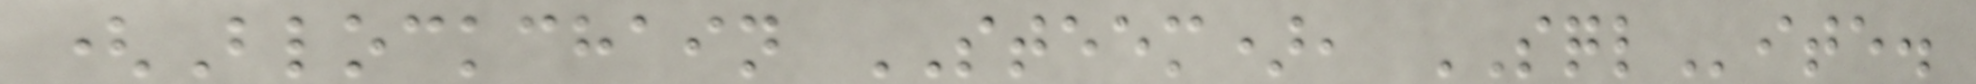(Blockchain STEEM), SQLite.
